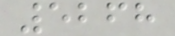5268
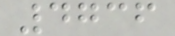4736
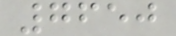7650
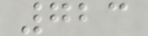723
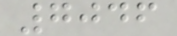7046
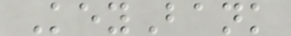KeyBank
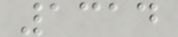1314
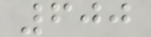600
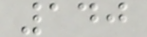140
